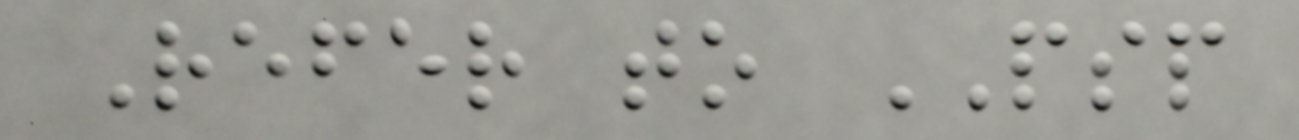Refer to PSP
